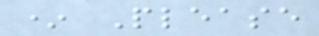* Please
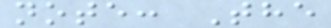note: The
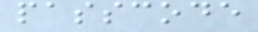passcode
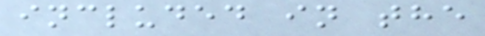included in the
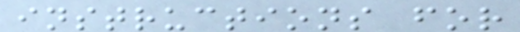instructions for
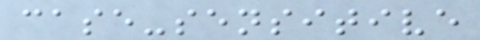case-sensitive
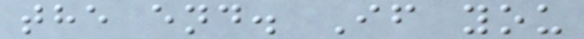the end. If you
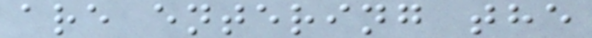are entering the
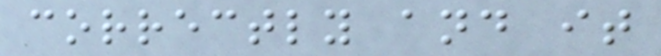correctly and it
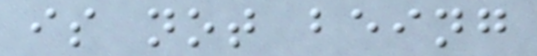is not being
